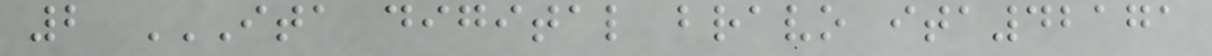2 ITA DIGITAL BRAVO ITA42171
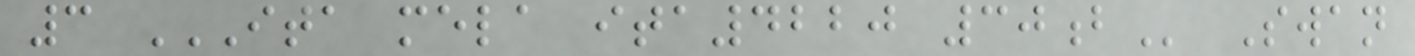3 ITA MELA ITA4220 30B Swan
